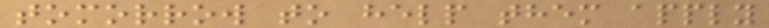tomorrow to help them apply
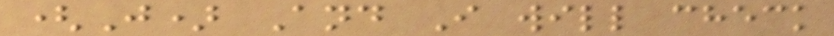(J) And I will check
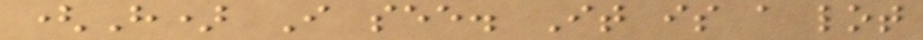(H) I see. It is a lot
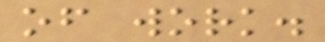of work.
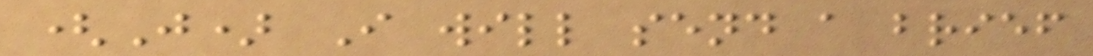(J) I will send a brief
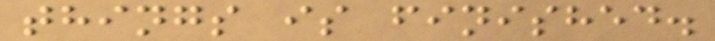things is finished.
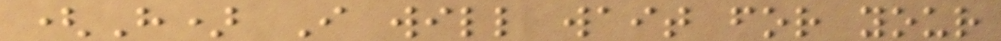(H) I will wait for your
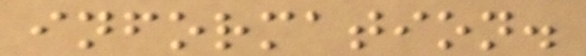information.
